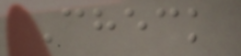Check
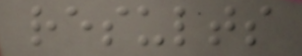results
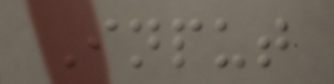Input
